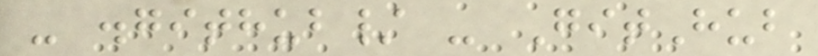- .github/ - GitHub
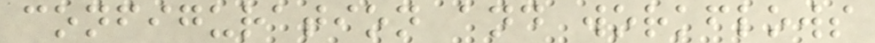configuration and workflows
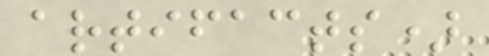artifacts)
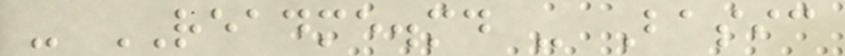- README.md - Basic
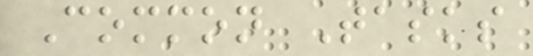Common Tasks
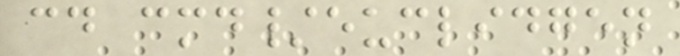cd cmd/euclidgen
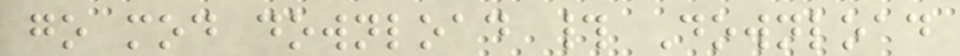go mod download # Download
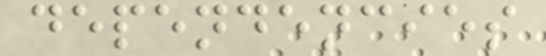dependencies
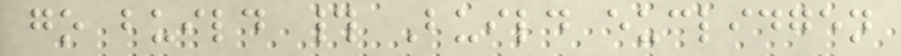go build # Build euclidgen
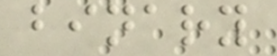binary
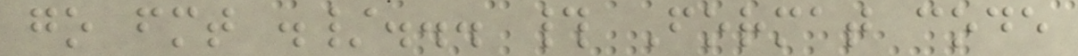go fmt ./... # Format code
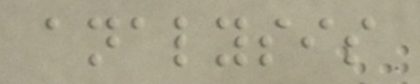analysis
